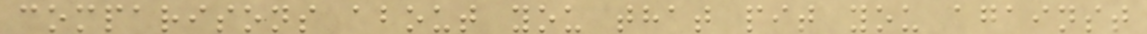comparisons about you that pit you against
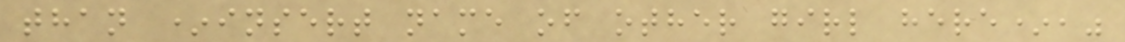than *insert name of other girl here*,"
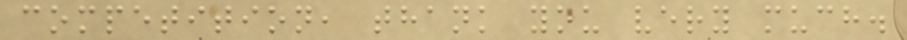competition, thank you very much.
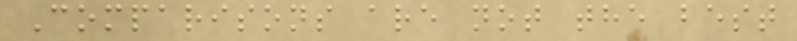Comparisons are not the best
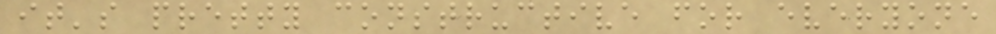it's pretty constructive for everyone
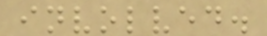involved.
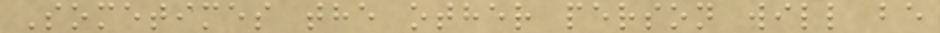Sometimes the other person will be
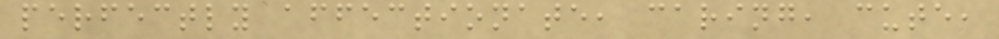perfectly affectionate, caring, cute,
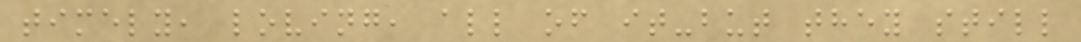timely, loving, all of it-but they still
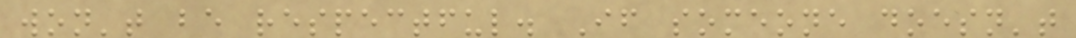won't be respectful. If someone doesn't
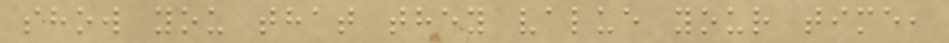show you that they value your time,
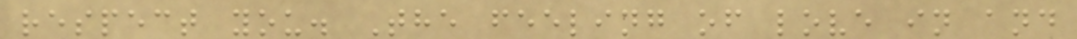respect you. The feeling of love in and
